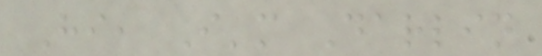Hi, I'm Darlin
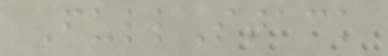FullStack
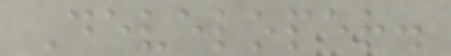Developer.
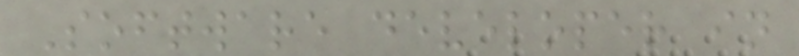Software developer in
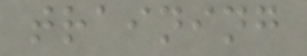training
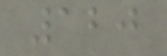120
